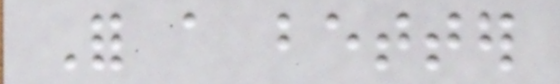For a better
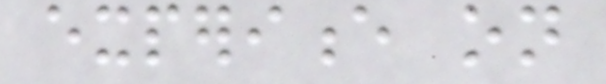experience on
